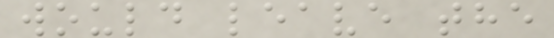would leave the
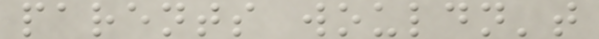parents wouldn't
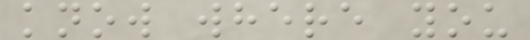know where you
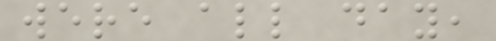were all day,
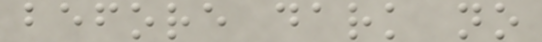before dark no
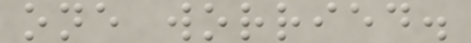one worried.
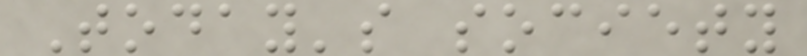Today's society
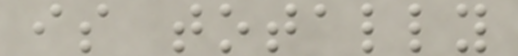is totally
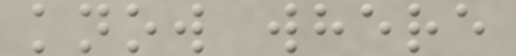know where
